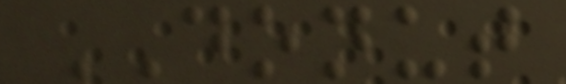DONUT
